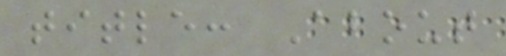title: About
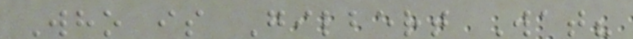Who is Gilbert Wat?
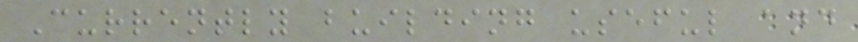Currently building useful and
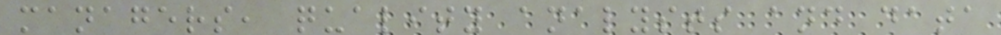managers, quality analysts and data
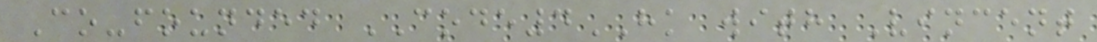Co-founded CODE4HK with Vincent
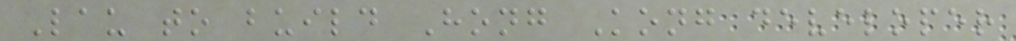Lau to build Hong Kong developer
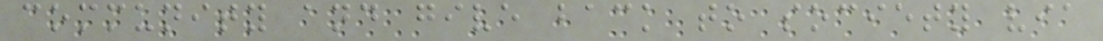community and give back to society via
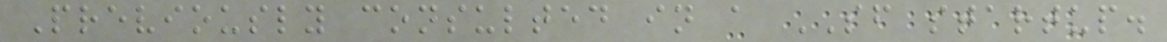Previously consulted in a SF startup.
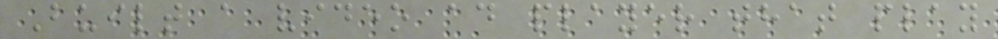Built a video ad player that play
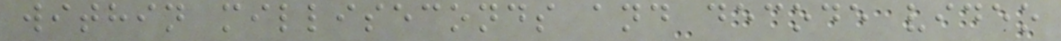within milliseconds and decode video
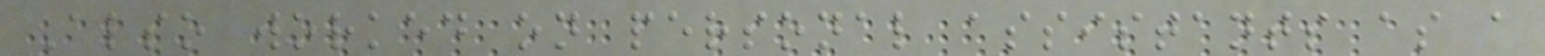Also worked on personal assistants as a
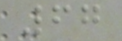67
